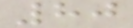80
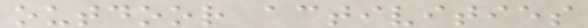outdoor activities
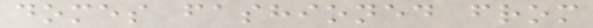domes fashioned from
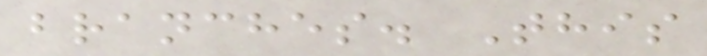branches. This
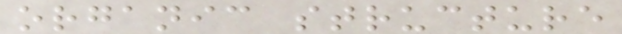organic structure
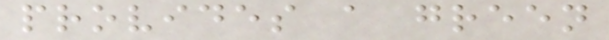provides a green
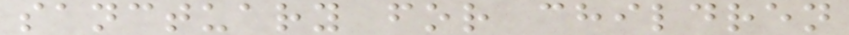sanctuary for children
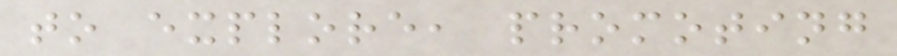to explore, promoting
